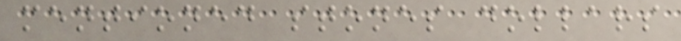mentioned stones dollars
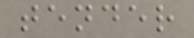tender
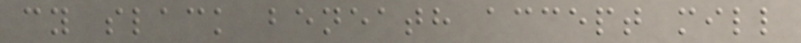cy slack beneath accept mill
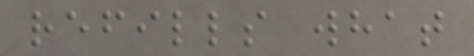refills what
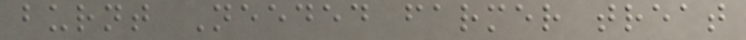burnt Needed farmer treat
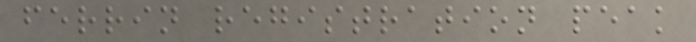ferrin registration peak
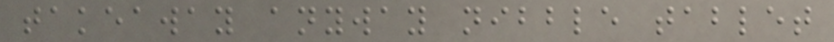takeaway anyway nibble tablet
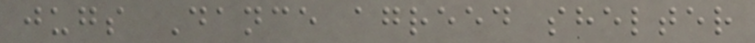jugs Dance agreed shelter
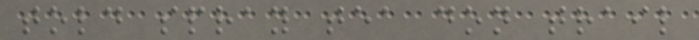told spray tea don trail
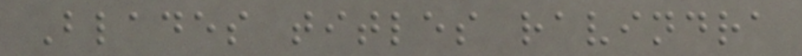Blades titles ravindra
